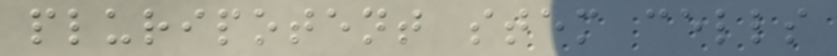pluripotent stem cells
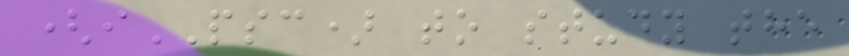(iPSC) to study the
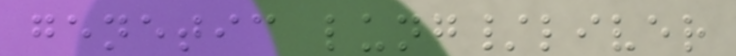genetic lung/liver
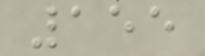155
